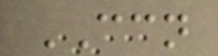CCN
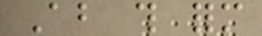About this form
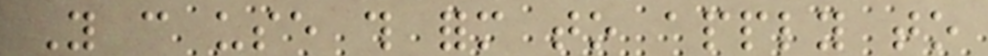You can use this form to apply to
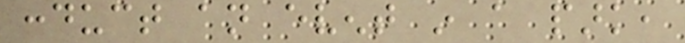conduct an event in a park,
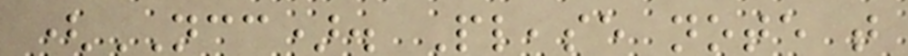(NCC). Please note that
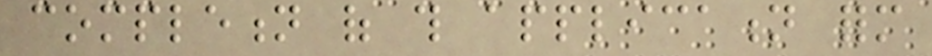completion of this application form
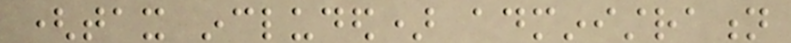(tax included) administration
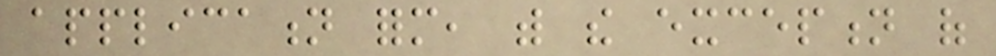application form, with the exception of
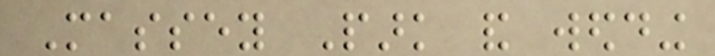Massey Park and wedding
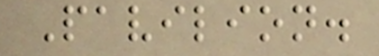Pavilion.
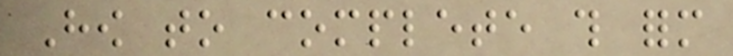How to complete this form
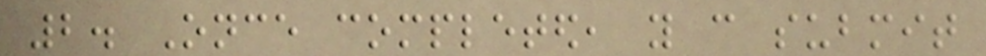2. Once completed, you can submit
